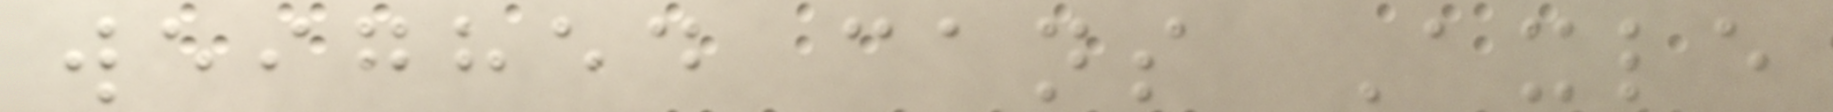weighed cans Axle
